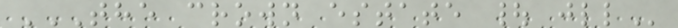THE CROWN ESTATE | JLL
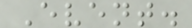Event.
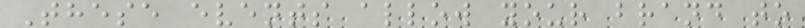These events allow your brand to
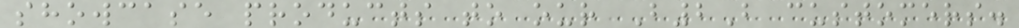showcase products to our B2B customers.
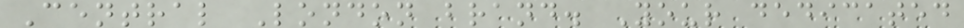Central London brand. Your dedicated
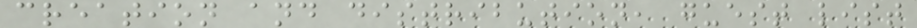creation and distribution, guest list
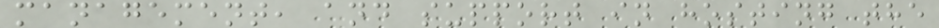management, and support in hosting the
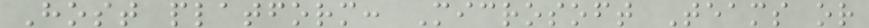Host platform: Microsoft Teams or
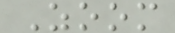Zoom
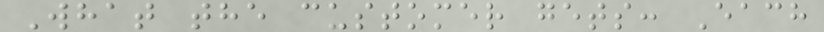What the customer gets: Each
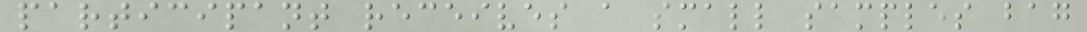participant receives a small samples bag
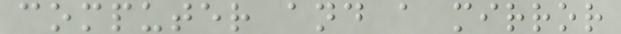computer and a mirror
